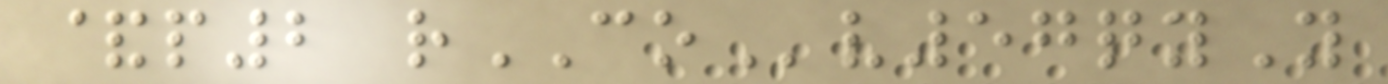&p2 rCOv57qyY
